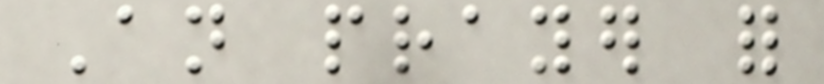An prayer for
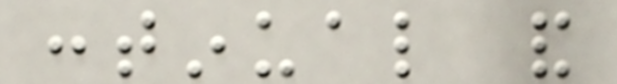continual and
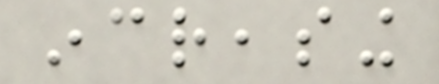increasing
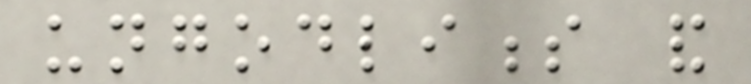ungodliness and
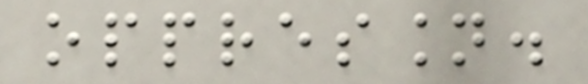oppression.
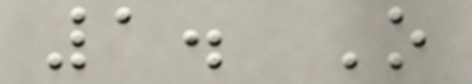1. O
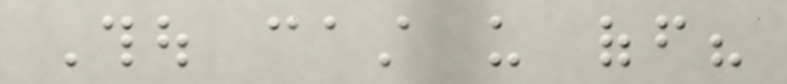Thou cast us off?
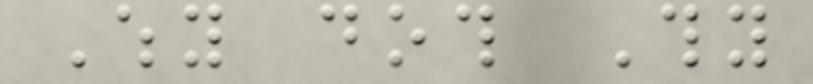Why doth Thy
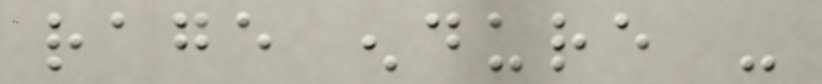rage endure -
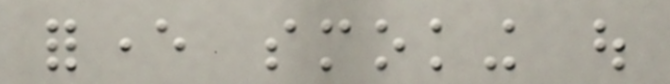forever smoking out
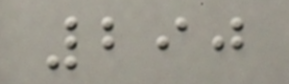290
